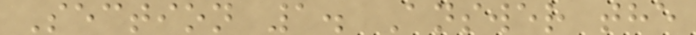Section 1. Answer the
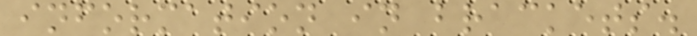information in brackets.
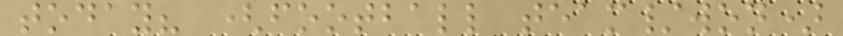today? (football team/won)
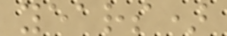years)
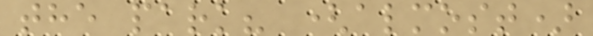the park? (almost)
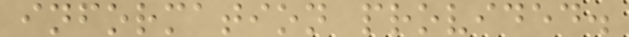information provided.
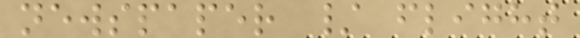newspaper / flight
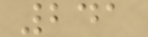241
